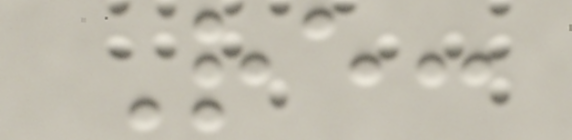Re:
